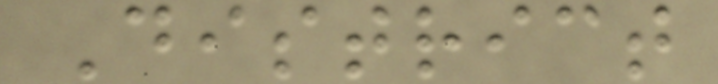District
